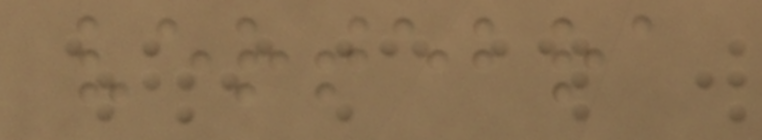vertebra
